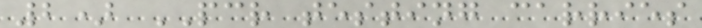2) PCR testing carries
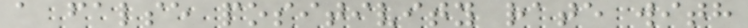a false positivity rate with
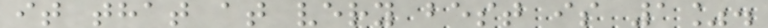it that at very best is 1%.
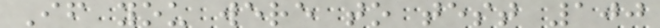If you were to test 100
